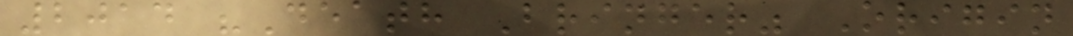2014 "Death Bringer" Origin
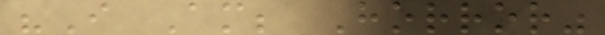"I Am; Horror"
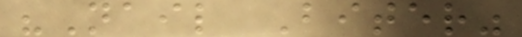"Nail Biter"
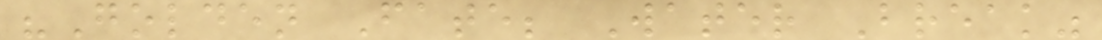"Golden Fate; Water Break"
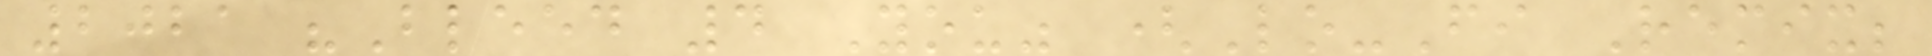2021 "Bleed 4 You" (Lo-Fi Remix;
